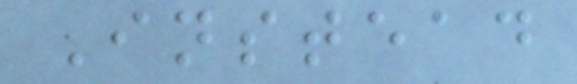Instead
